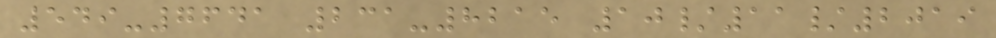549-7641 231-8215 10/11/2019
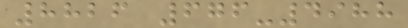8826 676-4988
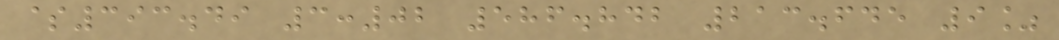$393.49 3:02 586.842 213.645 9%
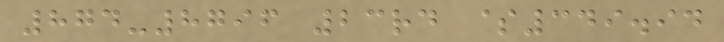874-8796 23rd $349.94
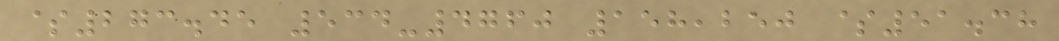$273.45 534-4760 158,250 $51.38
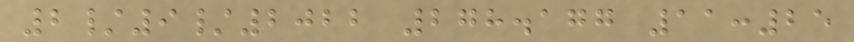2/9/2022 278.177 11:25
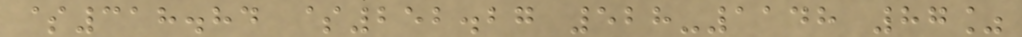$318.84 $252.27 528-1148 87%
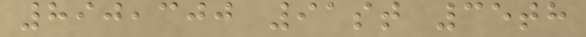890,300 91st 35th
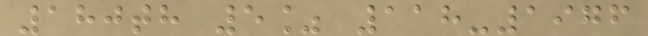180th 5% 118-1976
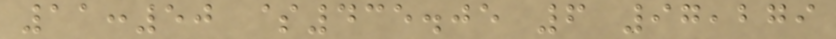11:50 $435.05 6 97,279
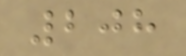208
